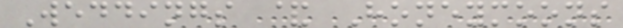Weddings & Honeymoons
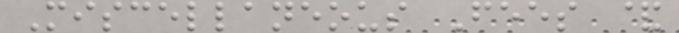Miscellaneous Fees &
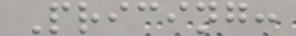Pricing:
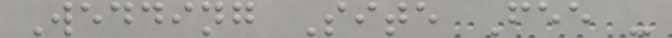Wedding Site Fee -
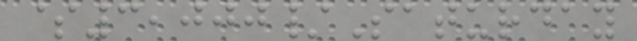$3,000/Saturday
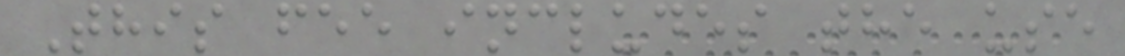This fee includes the use
